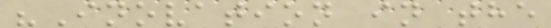"Inovation in the
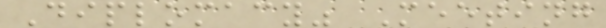Diplomacy" Meeting
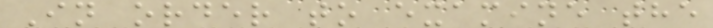In order to examine the
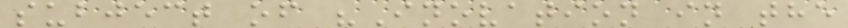subject of "Inovation in the
